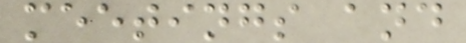meetings and
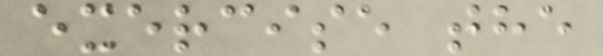exercise the
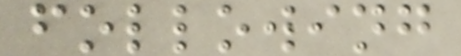following
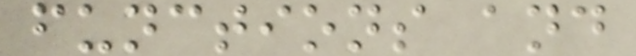functions and
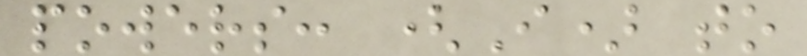powers: (I) to
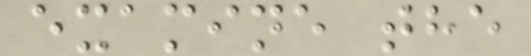examine the
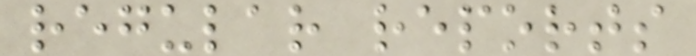regular reports
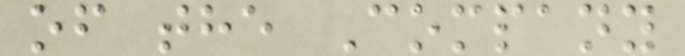of the Company
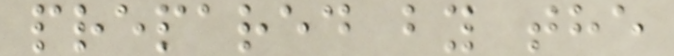prepared by the
